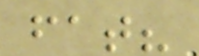fat?
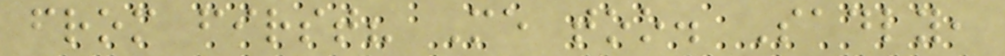from first? Me too. Sadly,
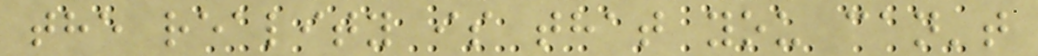the reality is that you can't
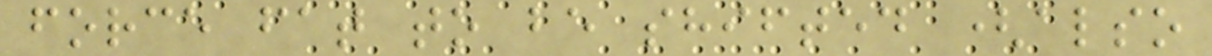force fat to be shifted (also
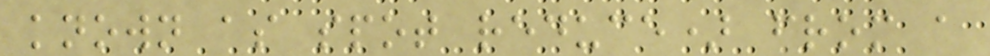known as spot reduce) from a
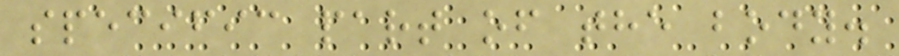specific part of the body.
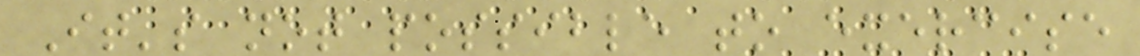It's not possible to exercise
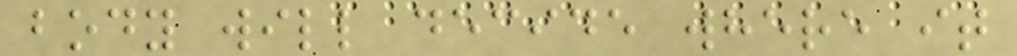body will decide where it
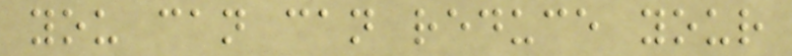you can can reduce your
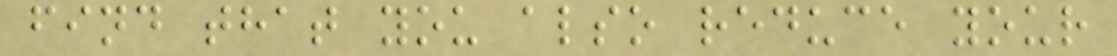find that you also reduce your
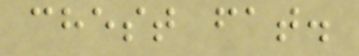chest fat.
